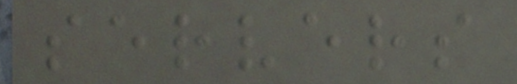servers
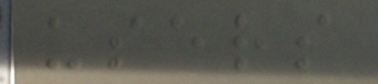users
